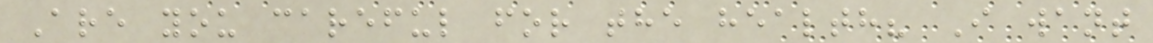Are you careful for the health? I want
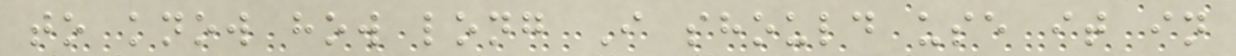to know how long I should use it in
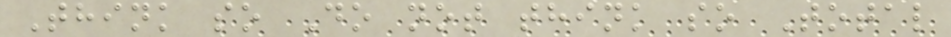Think so Do not think so Total
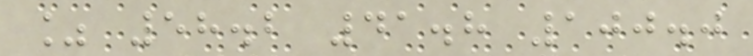% 58.2 41.8 100.0
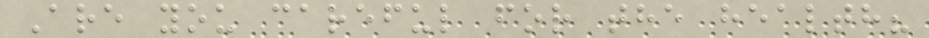Are you careful for the health?
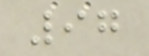97
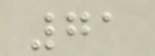71
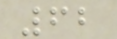62
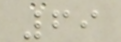69
